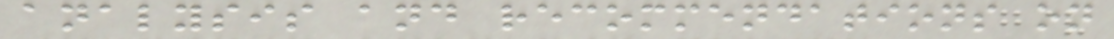analysis and recommendations on
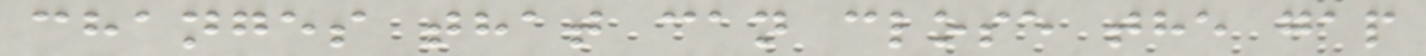changes that can close the gap
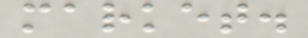market.
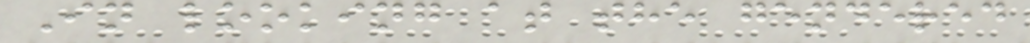In looking at the gendered
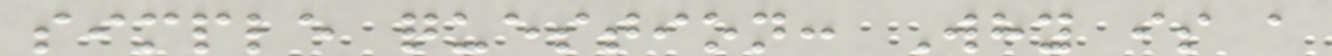simple question: Why is a
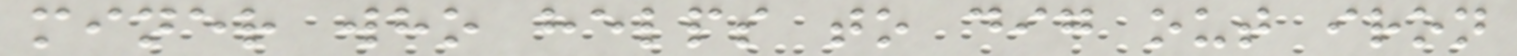miner who helps to dig out iron
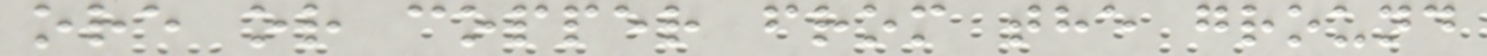ore or copper from the ground
